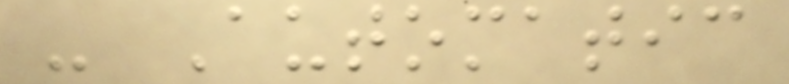- Automatic
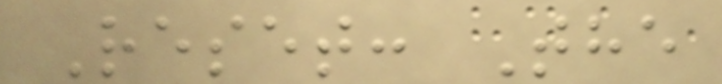Reset: The
